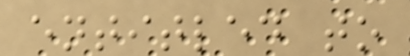entitled to
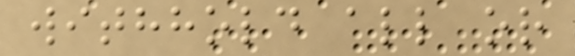withhold all or
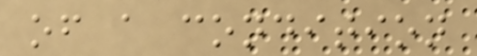of a condition
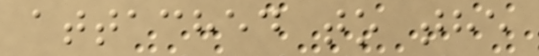attached to the
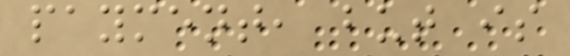payment, but is
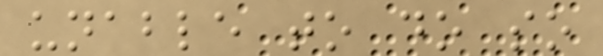unable to do so
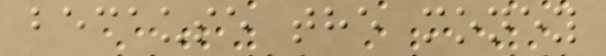because the money
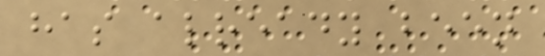has already been
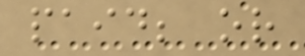paid; or
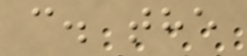c. the
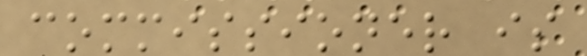commissioner is
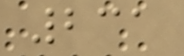231
